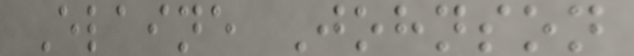Elaine Johnson
